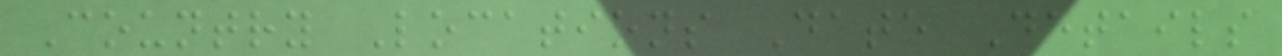Country Locations Date Details
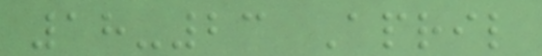18-23 April
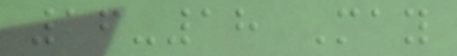16-18 May
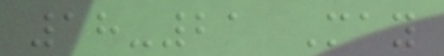18-21 May
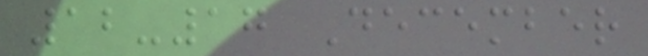12-17 December
